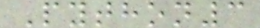Python3
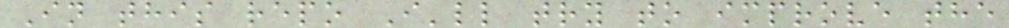In this repo I'll try to improve the
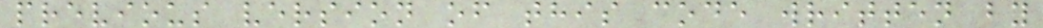previous version of this code written by
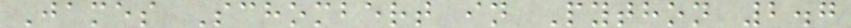James Schombert in Python 2.7
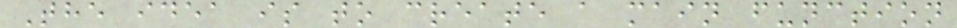The idea is to create a main function
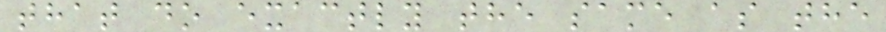that do exactly the same as the
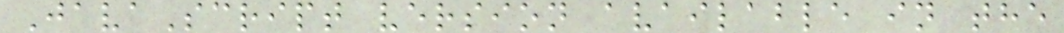JavaScript version available in the
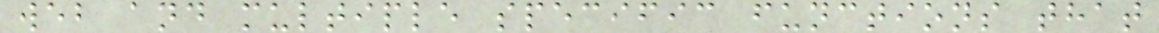web and multiple specific functions that
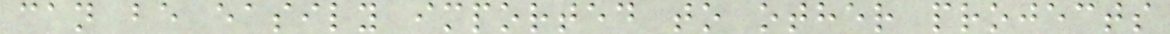can be easily imported to other projects
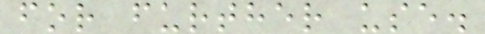for further use.
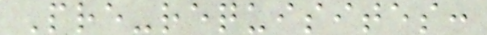Pre-requisites:
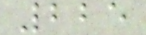225
